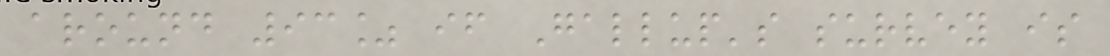around 93% if Gallup's survey is
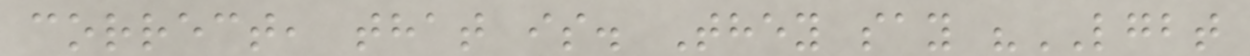correct, that is. They say "LGBT
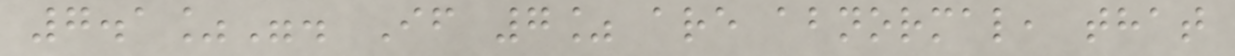7.1%". If 7% are abnormal, that
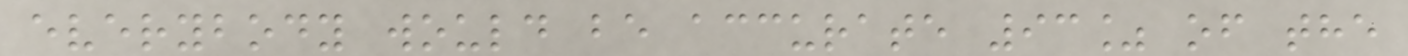everybody would be accurate 93% of the
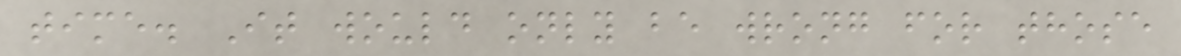time. It would only be wrong for those
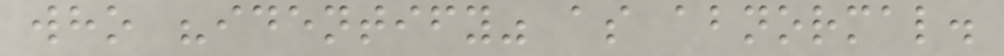who "identify" as abnormal.
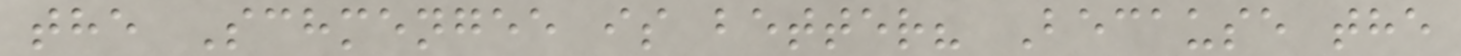the Schmengee is better? Because the
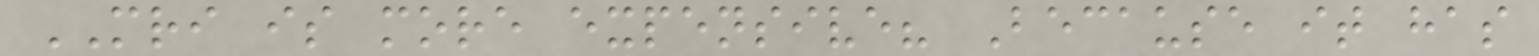MRI is more expensive? Because it has
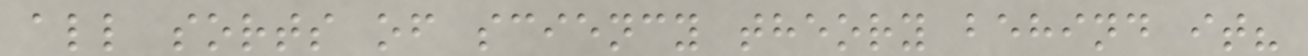all sorts of sciency theory behind it?
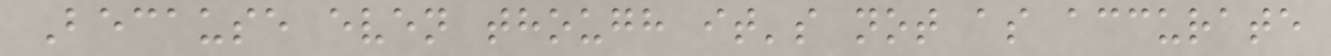Because even though it's not as accurate
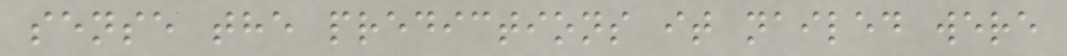sense the predictions it nailed were
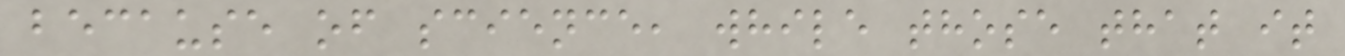because of science, while those that it
